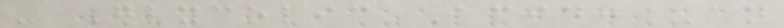- Glycolic Acid: An
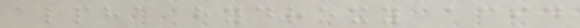alpha hydroxy acid
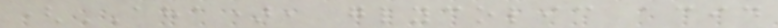(AHA), glycolic acid
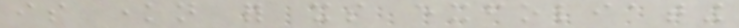is known for its exfoliating
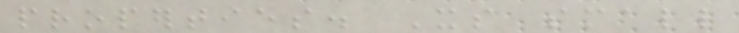properties. Its small
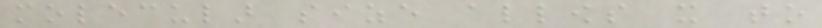molecular size allows it to
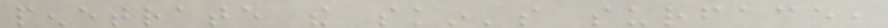penetrate the skin's surface,
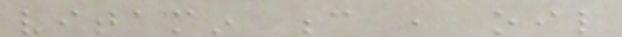vitamin c , oil
